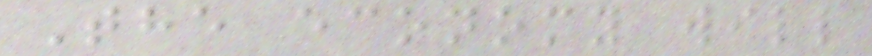The economy will
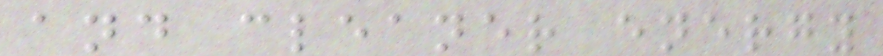and cleaner energy
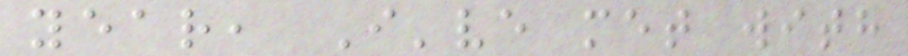year, I've met with
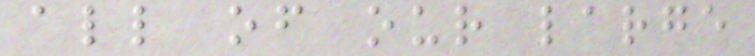all of our large
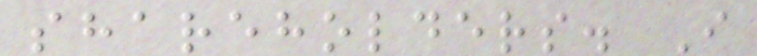shareholders. I
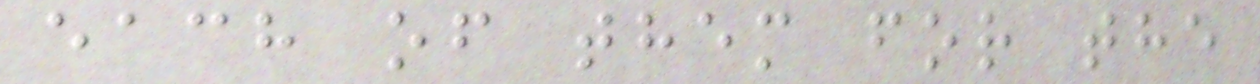each of them for the
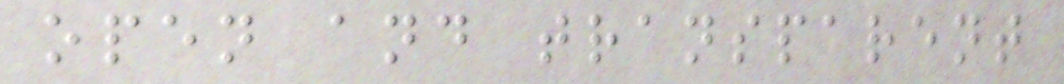open and transparent
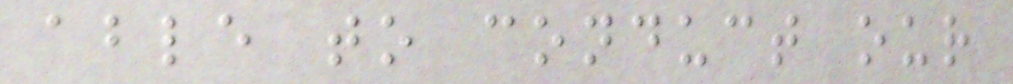able to conduct our
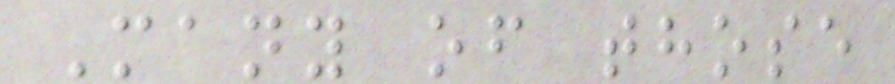Many of those
